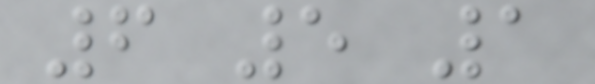6 5 1
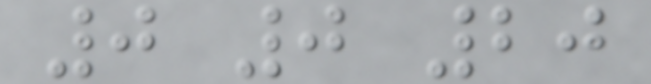0 0 20
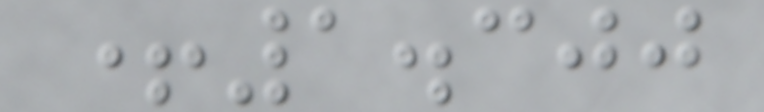+1.300
